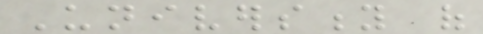University of
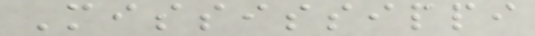Mississippi
